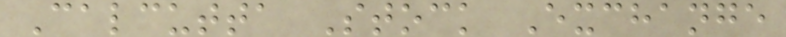Calcutta Stock Exchange
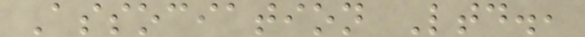Association Ltd.,
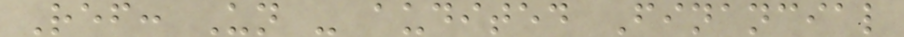Ref: Un - audited Financial
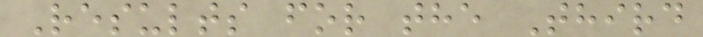Results for the Third
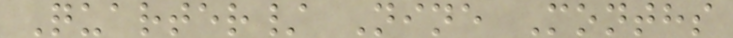Quarter/ Nine Months
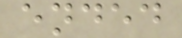ended
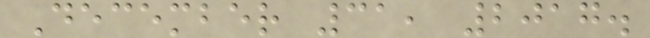December 31, 2017.
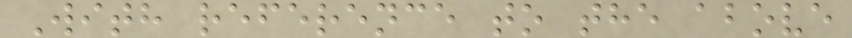With reference to the above
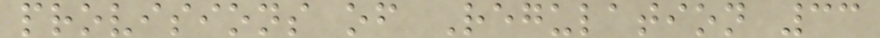provisions of Regulation 33
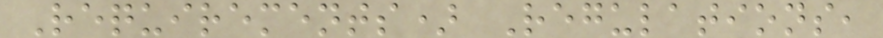Requirements) Regulations,
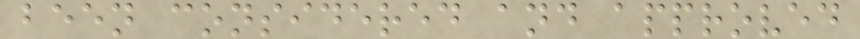been considered and approved
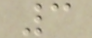3
